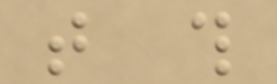that this
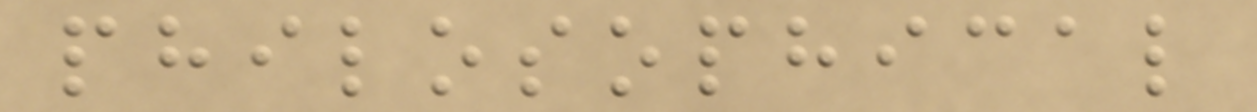philosophical
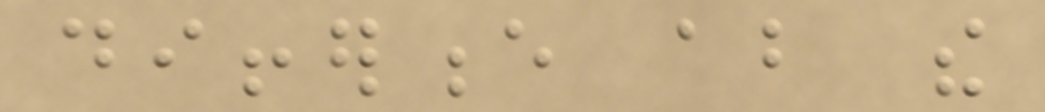difference about the
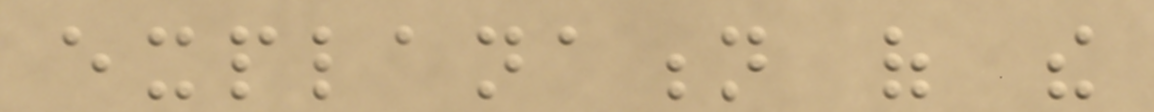explanation of the
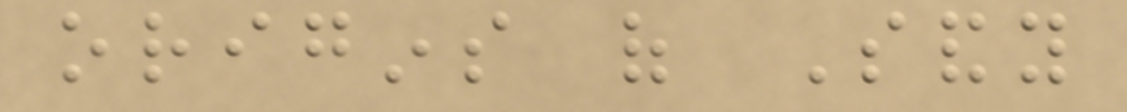origins of Sandy
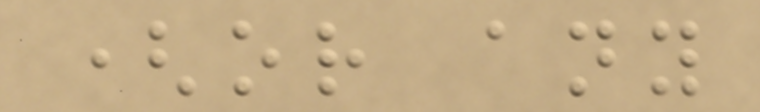(or any
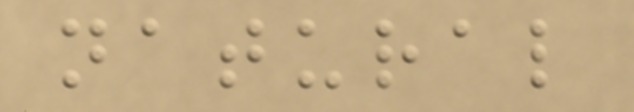natural
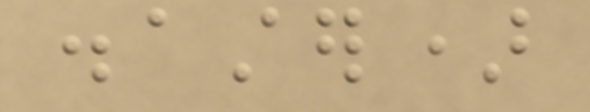disaster)
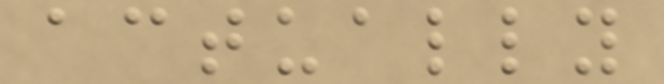actually
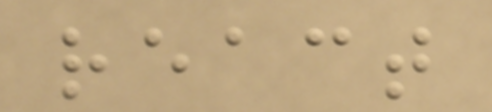react
